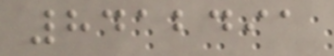8412491
